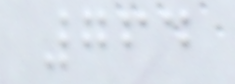764
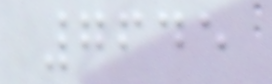7645
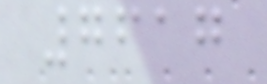7617
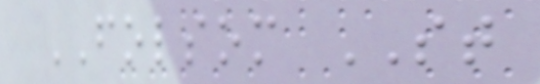FOLSOM ST
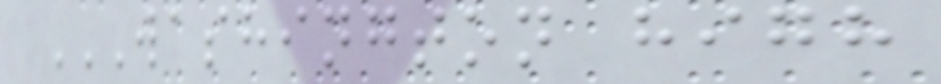WASHINGTON HIGH
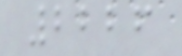2226
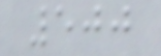500
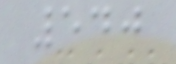540
